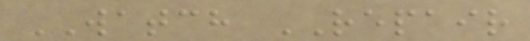WATCH REPAIR
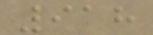918
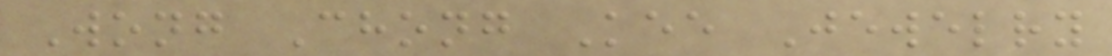Wong Chong Kee Jewelry
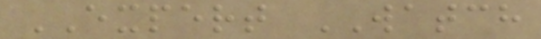EXPERT WATCH
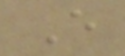E
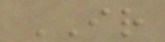IR
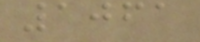1061
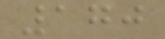170
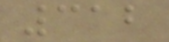312
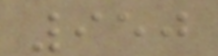950
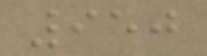950
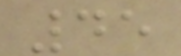45
